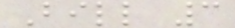Bill 3
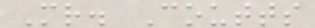Mr. Coutts
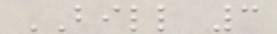BILL 3
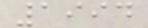1994
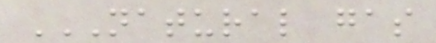NATURAL GAS
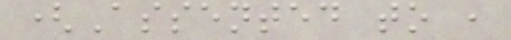(Assented to ,
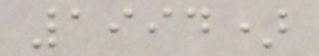1994)
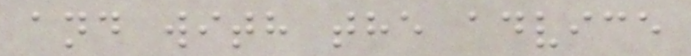and with the advice
